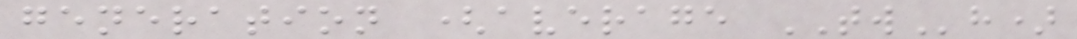generation (average TWh)
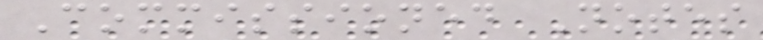Commissioned Notes
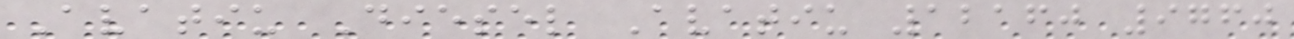Avatiu Diesel Avatiu 12160 9760
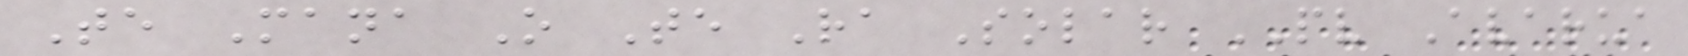Te Mana O Te Ra Solar PV Avarua
